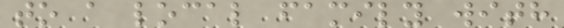to a local family with
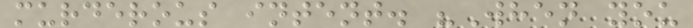murderous intent. "When you
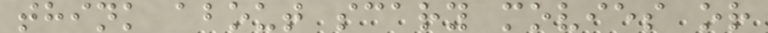think about scary movies or
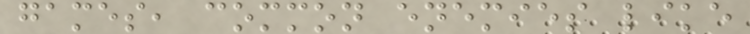games, common enemies like
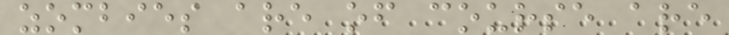zombies are of course are
